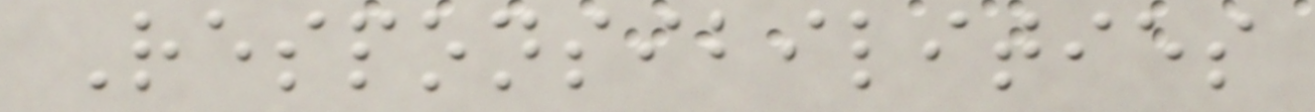Responsibilities
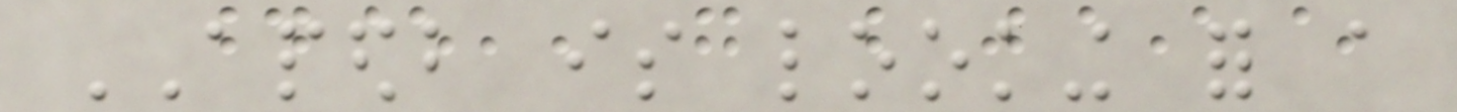APEDB is looking for a
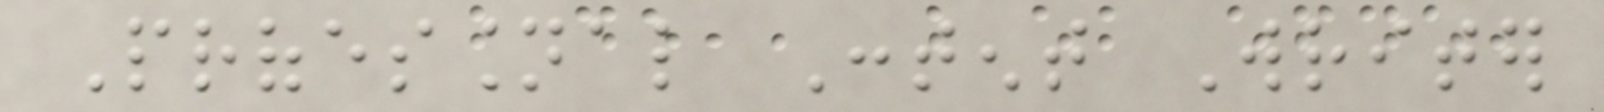Professional Content Writer
